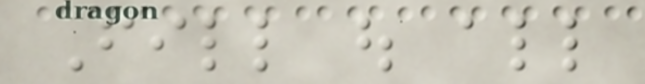Fill out all
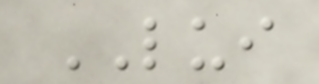LUI
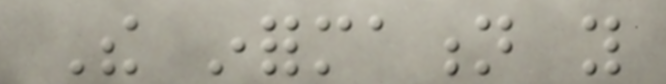The information you
